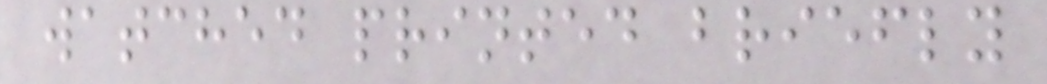watched printed briefly
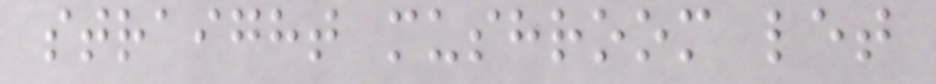straight mushroom let
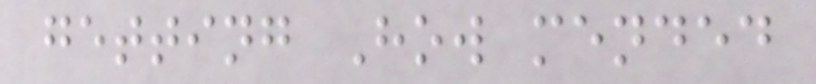getting How mended
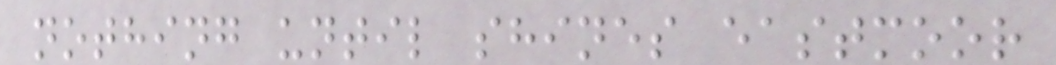nothing until shines eastmoor
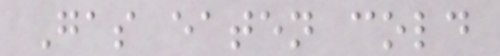Gas eaten cold
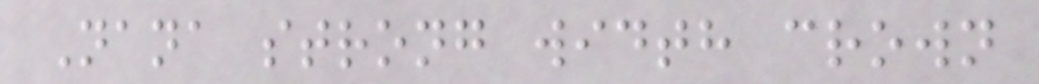Nana strong width crown
